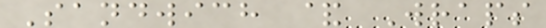Sandwich & Wraps
